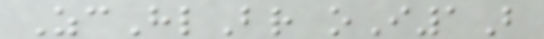ZcHlBr oI1B
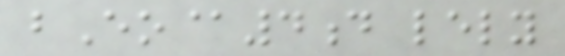bEo@4d lely
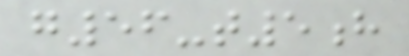g56-t5h
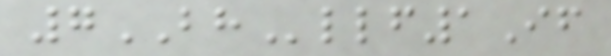7BHllf1If
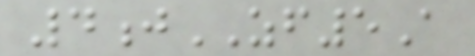4jZF5A
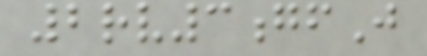2rv3gfJ
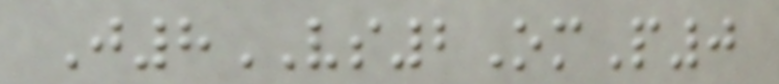J8VS2OmP0
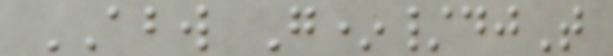ABW G*/djT
